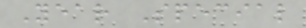Year Special
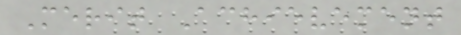Merit Achievement
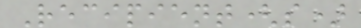Recipient(s)
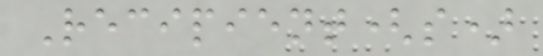Recipient(s)
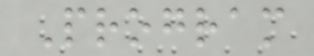Program
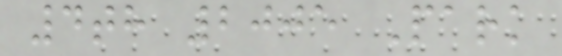4th 2005 Park
